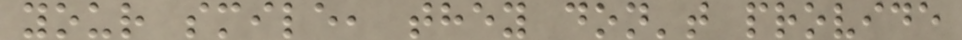your smile, they don't provide
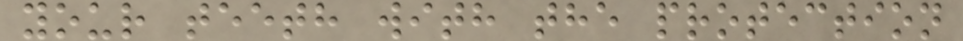your teeth with the protection
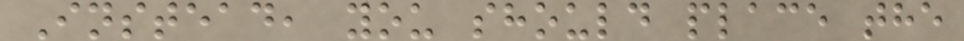Instead, you should place the
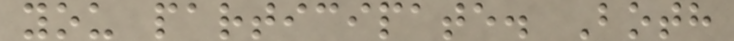you participate. Both
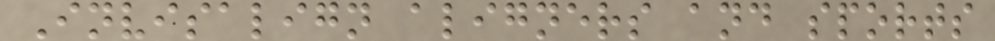Invisalign aligners and sports
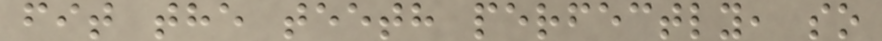fit the teeth perfectly, so
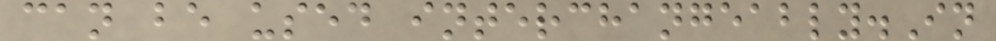can be used interchangeably.In
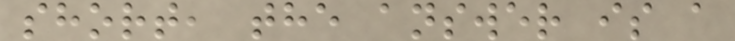short, the answer is a
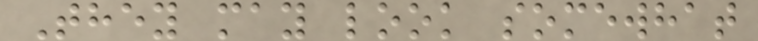They may look somewhat
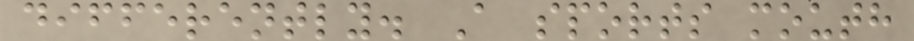differently. A sports mouth
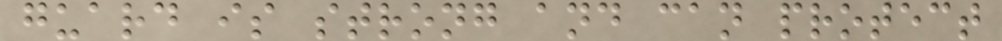guard is strong and can protect
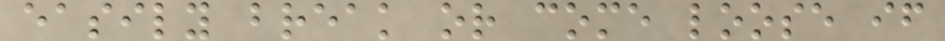easily break or come loose if
